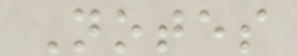Notes
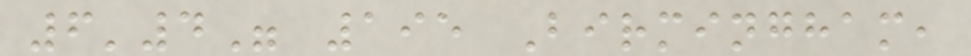6'4" 195 Birmingham,
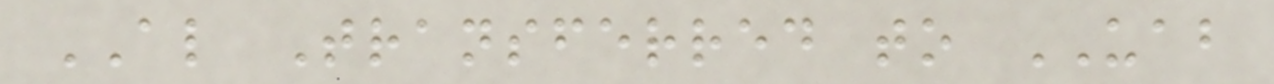AL Transferred to UAB
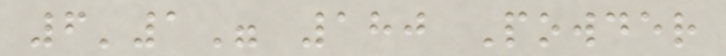6'1" 180 Powder
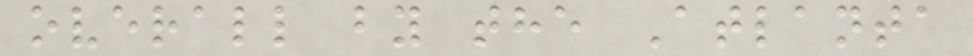overall by the Atlanta
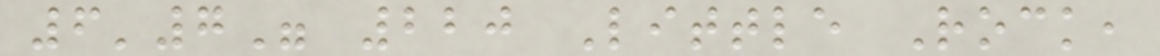6'7" 220 Little Rock,
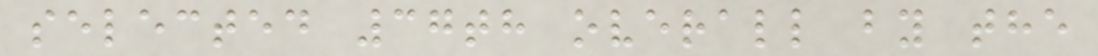selected 37th overall by the
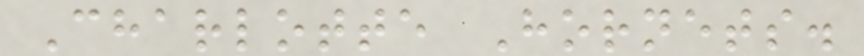Charlotte Hornets.
